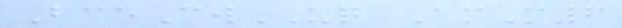BceCwUQ AmM6
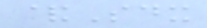&Sdx
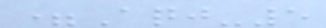=Aqj-5
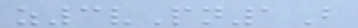z3vPn1B
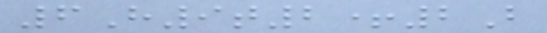6H9t2+2B
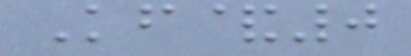Kf&0
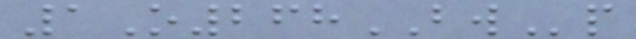1O268BWp
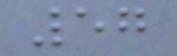57
